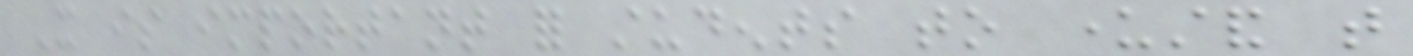It is important for students to understand that
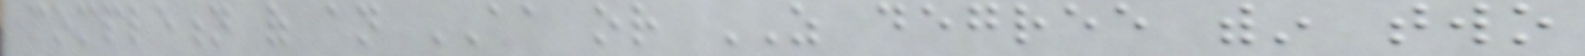completion of an AA or AS degree within two
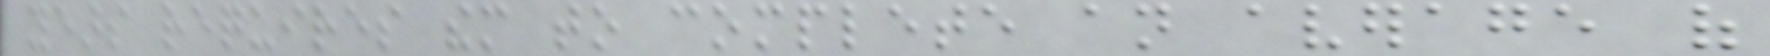years requires them to complete an average of
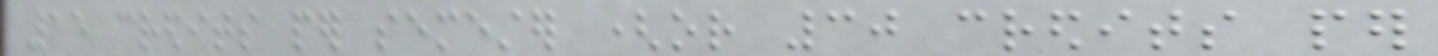15 credits per semester (or 30 credits per
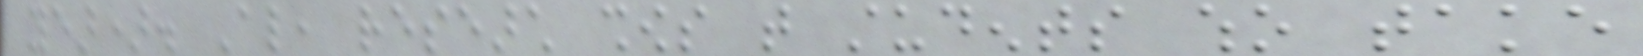year). Also, research shows that students who take
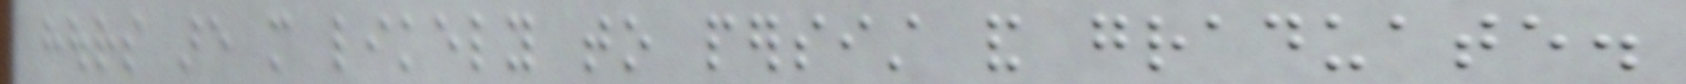hours are more likely to persist and graduate.
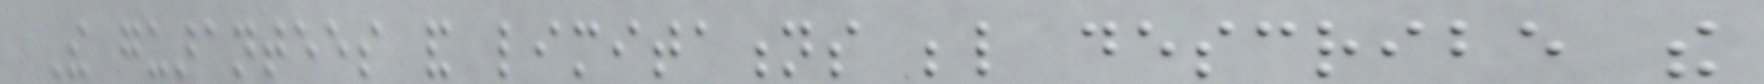The guarantees and limitations below describe the
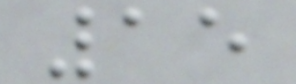15
